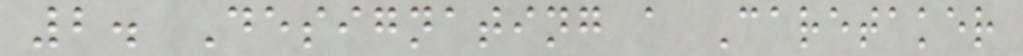2. Designating a Caretaker
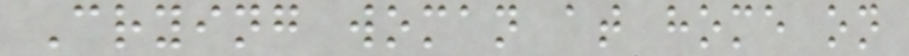Crying woman at home on
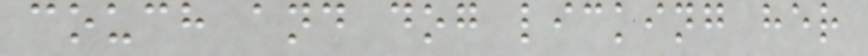couch and dog licking her
